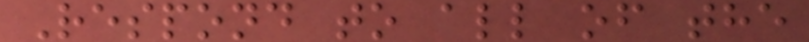Respond to all of the
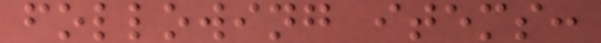following items:
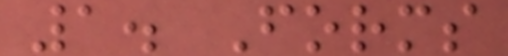1. Forms
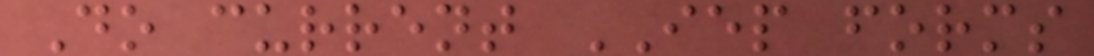Do current IEP forms
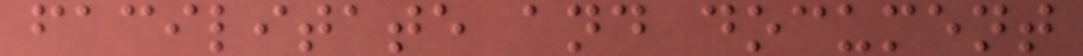facilitate and document
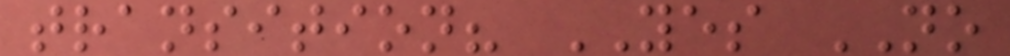transition? YES NO
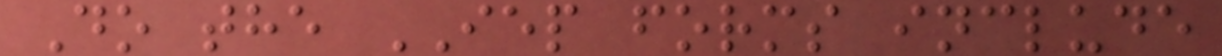Do the IEP forms include
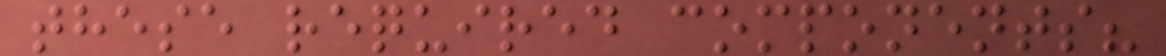these required components?
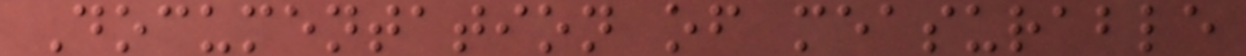Documentation of measurable
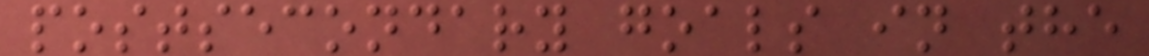postsecondary goals in the
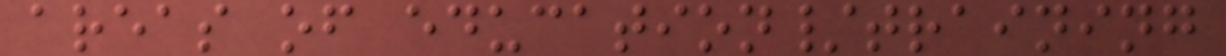areas of education/training
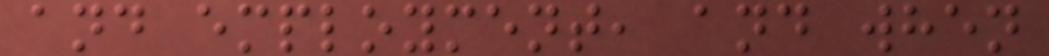and employment, and when
